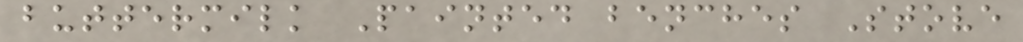buttermilk Painted benches Stove
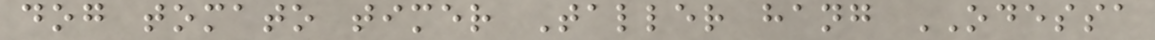dog tomato timer Taller hang ODESSA
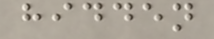hidden
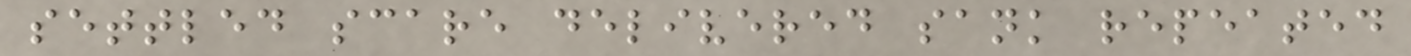settled scare delivered sank repeated
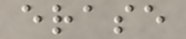erase
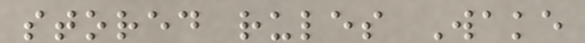stored rules Wake
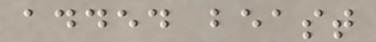added beast
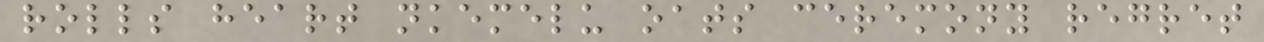rolls heart nkemelu oats ceremony regret
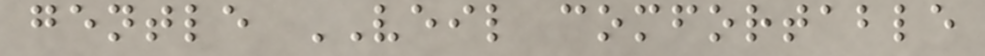gentle VEIL comfortable
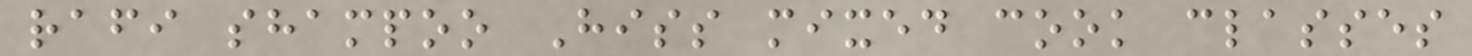rafi shampoo Hiss mixed cook classes
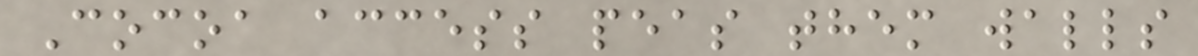Cocoa access peas them walls
